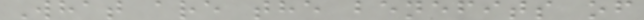What are the benefits of
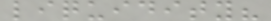liquidity?
